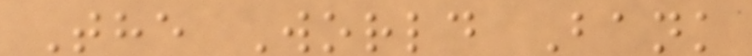The World Bank
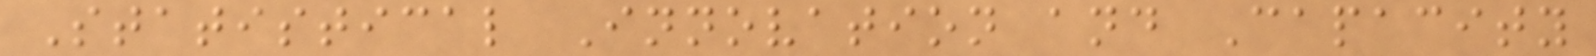Statistical Innovation and Capacity
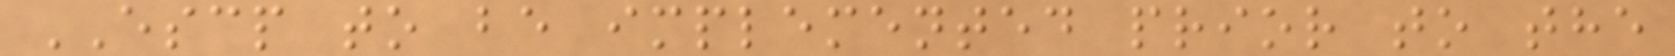ESCP to be implemented prior to the
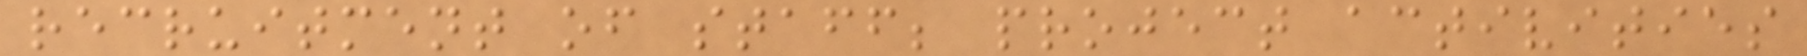recruitment of staff; project activities
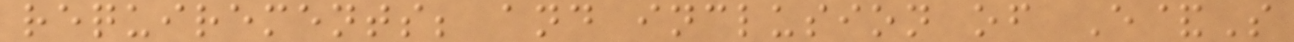requirements; and inclusion of E&S
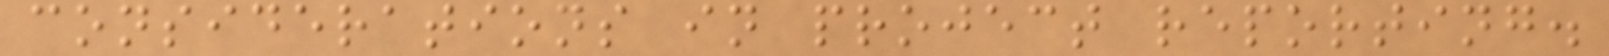considerations in project reporting.
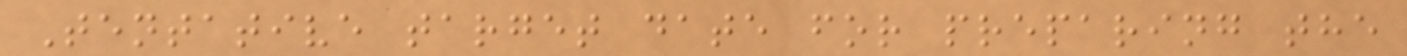Tentative target date for preparing the
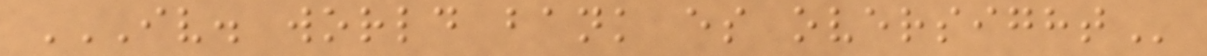IV. WORLD BANK ES OVERSIGHT
